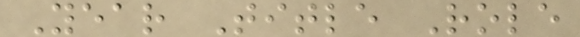Year Title Role
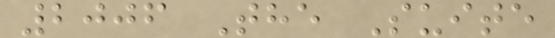2006 The Suite
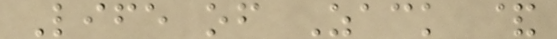Life of Zack &
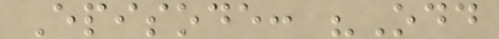Episode: "Odd
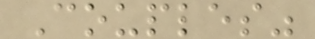Couples"
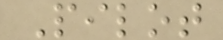Pilot
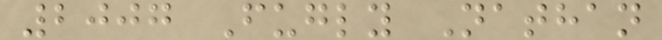2007 Fugly Nathan
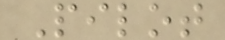Pilot
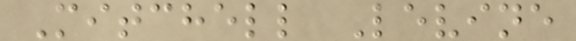Mitchell Levine
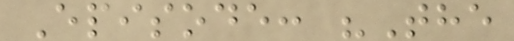Episode: "The
